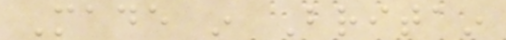Made in Britain
